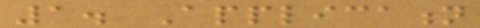1. Application
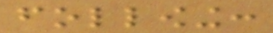following:
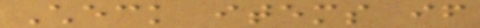Check items if
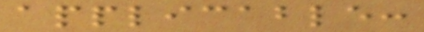applicable:
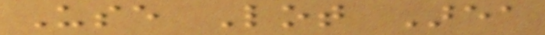Use Lot Area
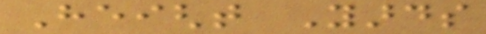Height Yards
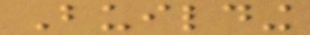Building
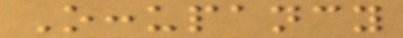Occupancy
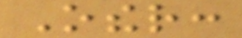Other:
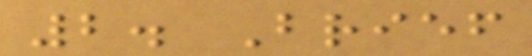2. Brief
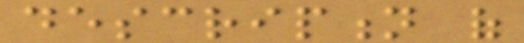description of
